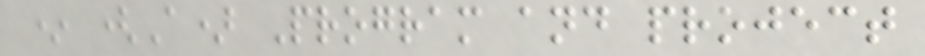* (A) Program and project
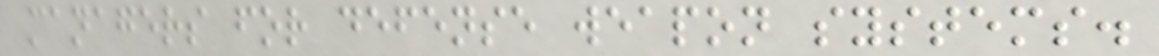managers for defense weapon systems.
